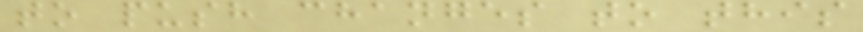to push changes to this
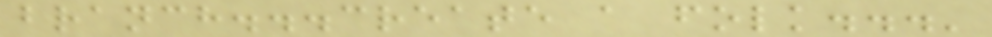branch...create a folk...'
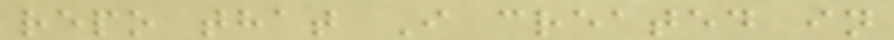repo that I created in
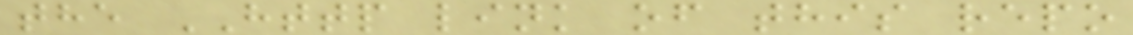the HTTP link of this repo
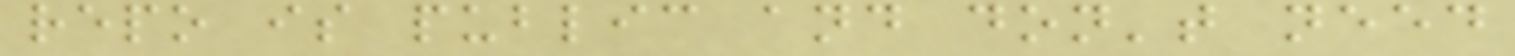repo is public and don't need
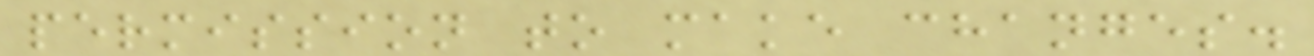permission to make changes.
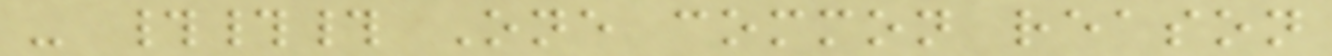- ### One common reason
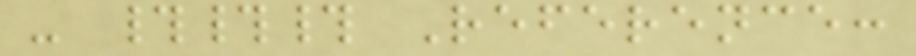- ### Reference:
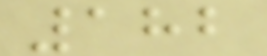182
